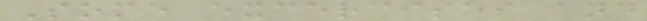Some excercises and
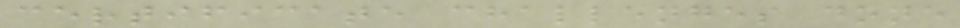certificate challenges done
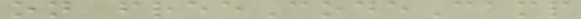on freeCodeCamp
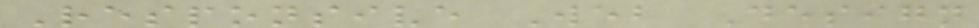Responsive Web Design
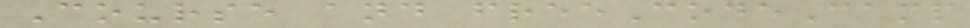Course and freeCodeCamp
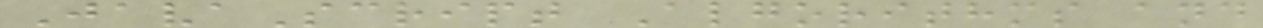JavaScript Algorithms and
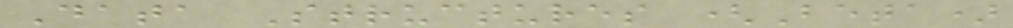Data Structures (Beta)
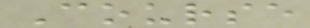Course
